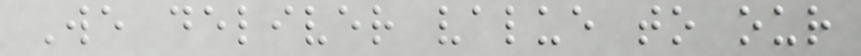We deliver value to our
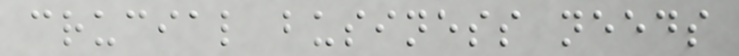crucial business needs
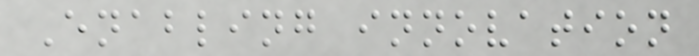Enabling innovation
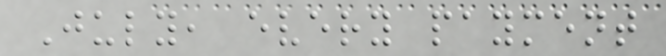July, every payment
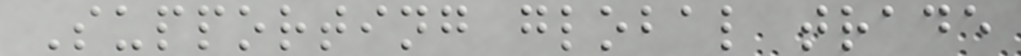Supporting global trade
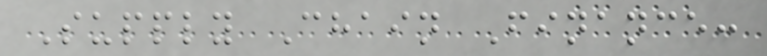Supply Chain Finance:
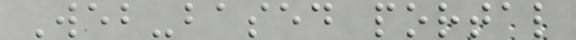Web-based portal
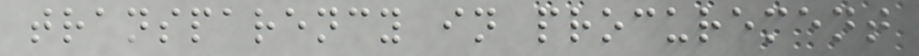transparency in procurement
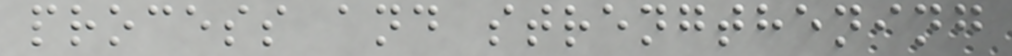process and strengthening
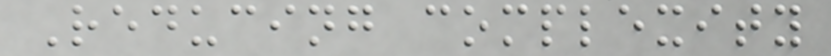Reducing complexity
